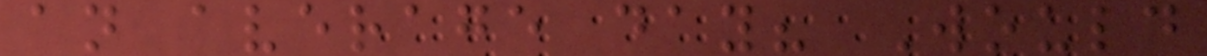an average day? Would
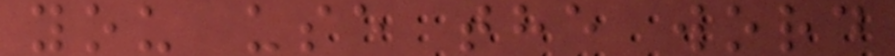you use the word
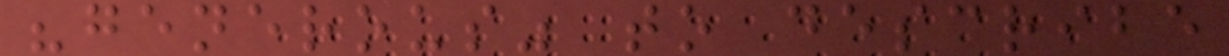"generous" to describe
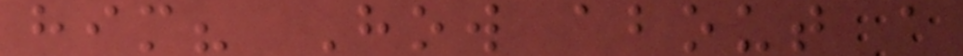him? How about a
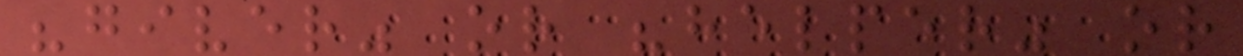"giver" or "helper" or
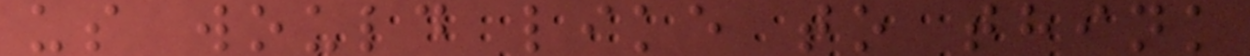us would like to think
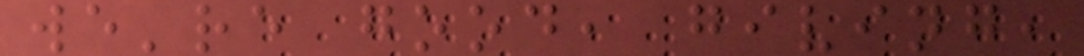we're good, giving,
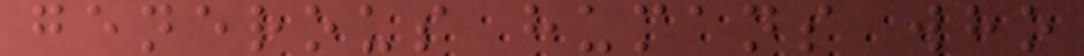generous humans who
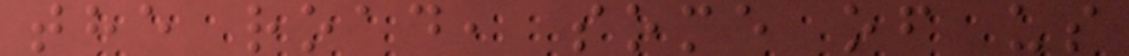the road, some of us
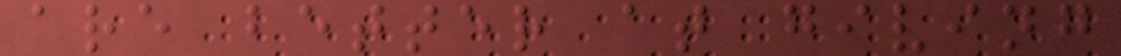are better at giving
